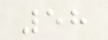58
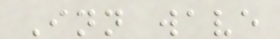Inn wave
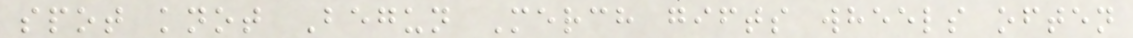spot knot Begun Merch gifts wheels often
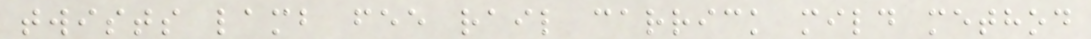twists lamb fee rail carrick mild method
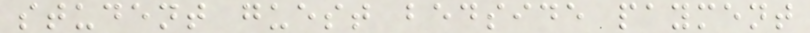student guest bedside payment
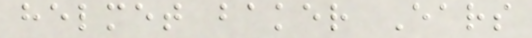helmet baker Ears
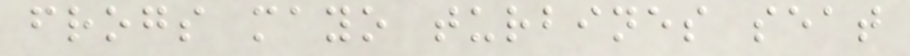frogs mayo turbines seat
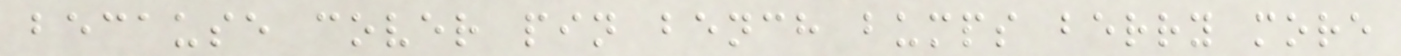because cover pin bench bumps berry more
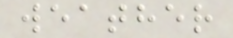weather
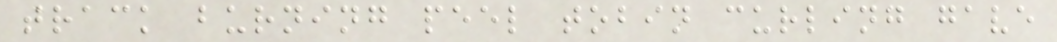track burning peel tobin curling gave
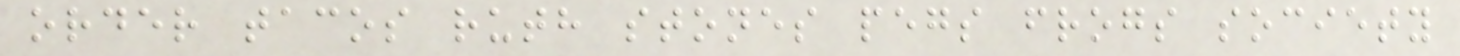order tacos ruth stones pegs frogs society
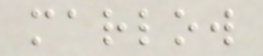marlow
